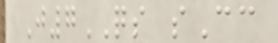J7QS sCc
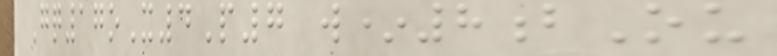Gq17oX4P7 w*8bOu
